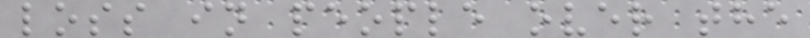loss in people over the
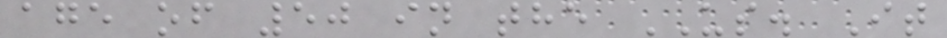age of 50 in the US. It
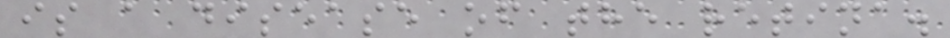is a disease of the retina.
